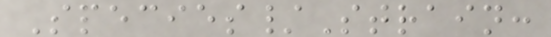Species/Strain:
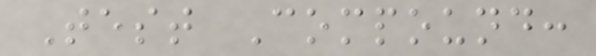Test Compound:
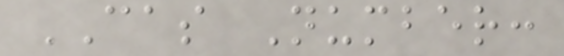CAS Number:
